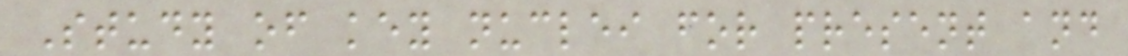Study of key nuclei for present and
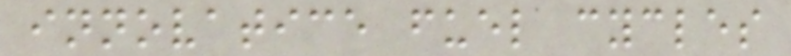innovatice fuel cycles
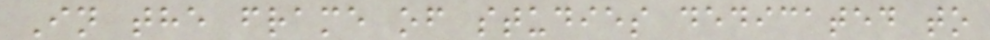In the frame of studies dedicated to
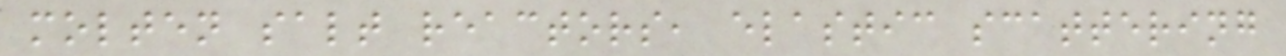molten salt reactors, elastic scattering
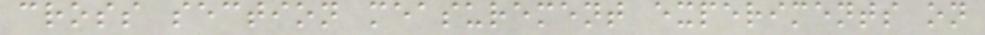cross section measurement experiments on
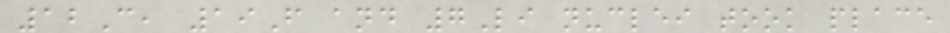12C, 19F and 7Li nuclei took place
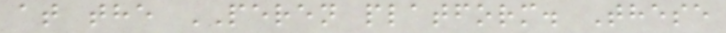at the PEREN platform. These
